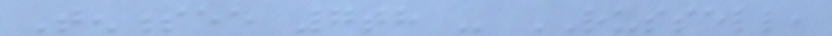Tennessee 7th - RUSSELL,
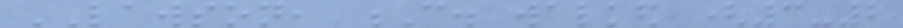LAWSON, C. walked (3-2
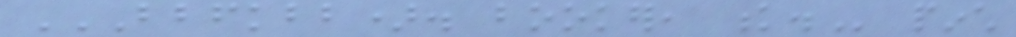BBFKBB). BOOKER, K. pinch
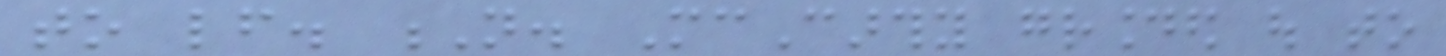to lf. N. McCarthy grounded out to
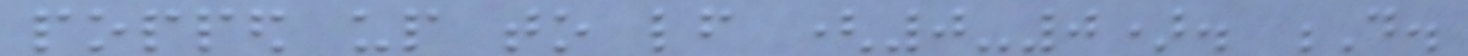popped up to lf (0-0). D.
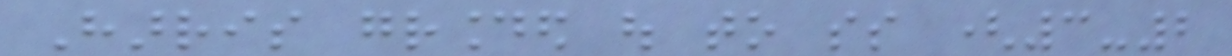Harris grounded out to ss (3-2
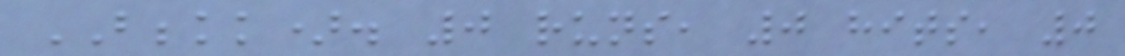BBBKK). 0 runs, 0 hits, 0
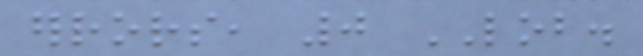errors, 0 LOB.
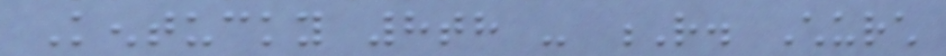Kentucky 8th - R. Church
